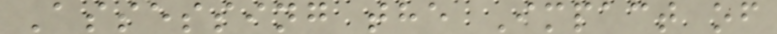Assessing the Impact of
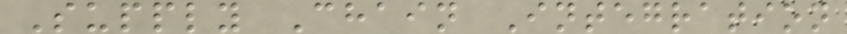Supply Chain Integration
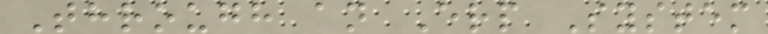Through an Erp System
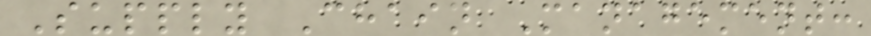Supply Chain Management:
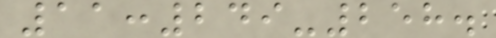11:249-258.
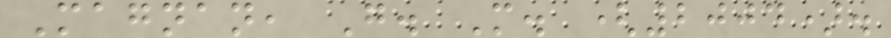Magnan, G. M. (2004).
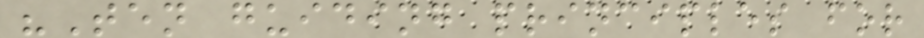"Ten guiding principles for
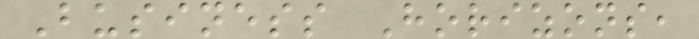Business Horizons,
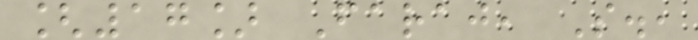[17] Faraj, S.,
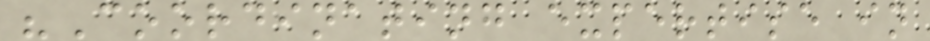"Coordinating expertise in
